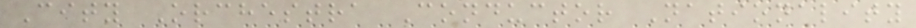City Orchestra Conductor Nationality
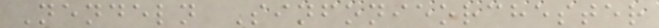Nendeln Sinfonieorchester
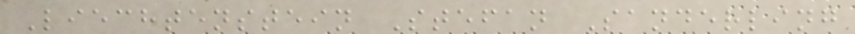Liechtenstein Stefan Sanderling
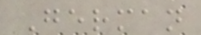German
